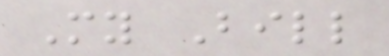My Bill
